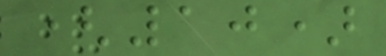(10)
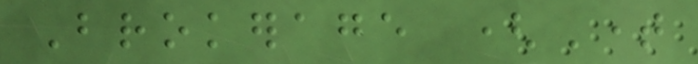Brokerage (Time
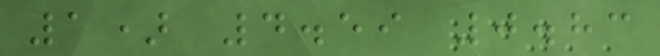1) 4.59 0.83
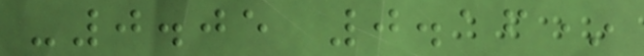-0.05 0.16*
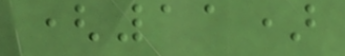(11)
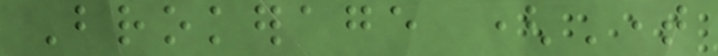Brokerage (Time
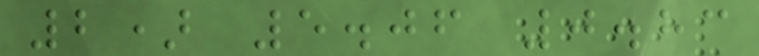2) 5.06 0.83
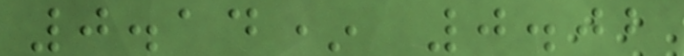0.14* 0.02
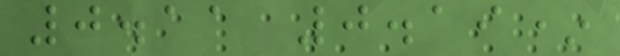0.11 0.19*
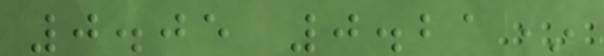0.05 0.21*
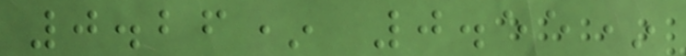0.26* 0.55*
